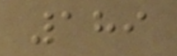189
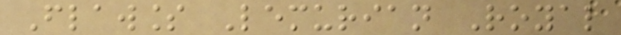Flawless Lemurian Royal
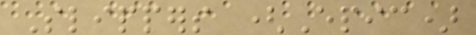Slippers (Epic)
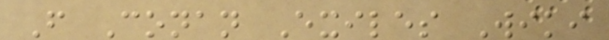From Conan Exiles Wiki
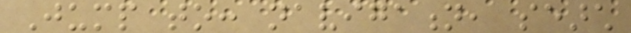Jump to: navigation, search
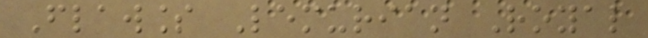Flawless Lemurian Royal
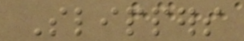Slippers
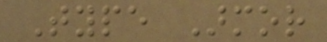Type Armor
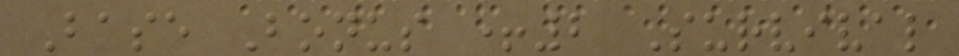Base Bonus +2 Survival
